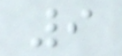9
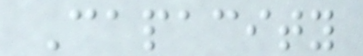Capacity
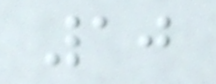10
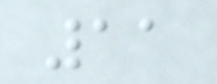11
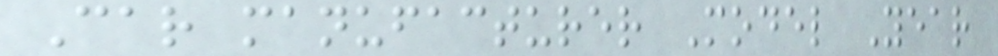Car manufacturer Model Year
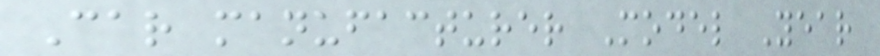Car manufacturer Model Year
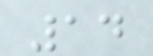14
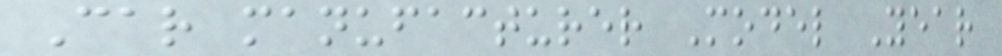Car manufacturer Model Year
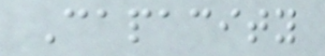Capacity
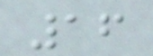16
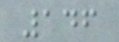146
